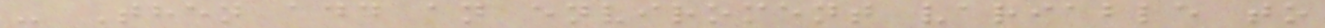- Then add an enviroment variable to
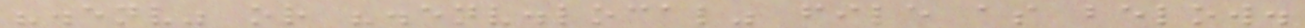".env" or ".env.local" file as below.
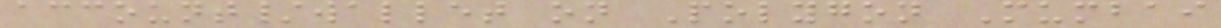account/wallet on Polygon Mumbai
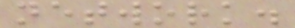network.
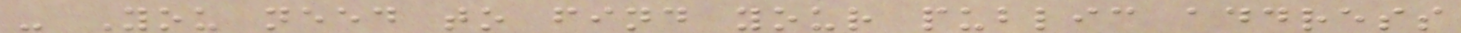- You need to find your public address
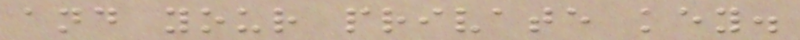and your private key.
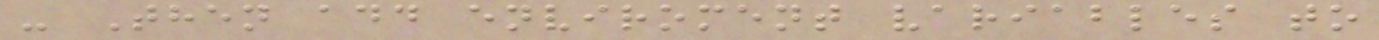- Then add enviroment variables to
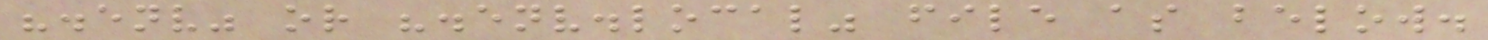".env" or ".env.local" file as below.
